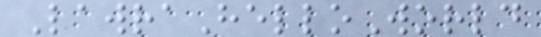LawraHelloWorld
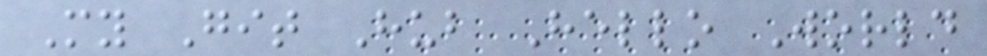My Git Hub Hello World
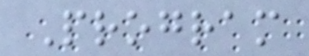Program
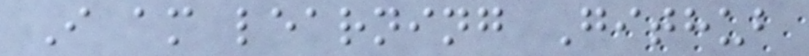I am learning Github
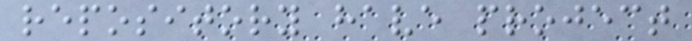repository have project
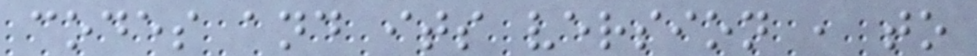codes and its version , to
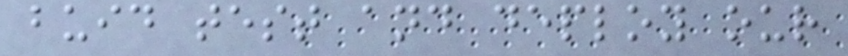buid test and deploy our
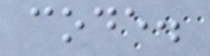code.
